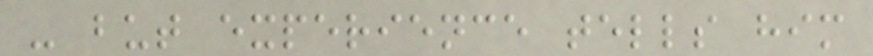- but experience tells him
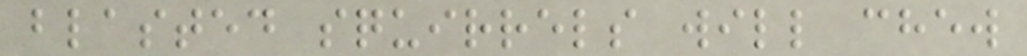blasted squirrels will chew
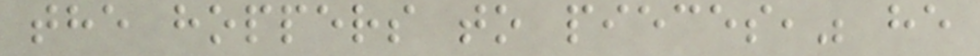the hoppers to pieces," he
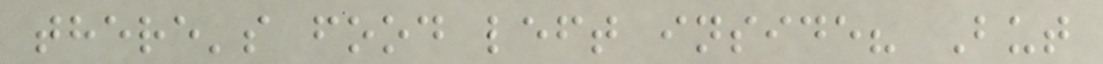there's food left inside? But
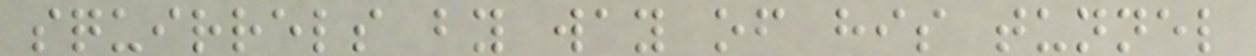squirrels by way of his tunnel
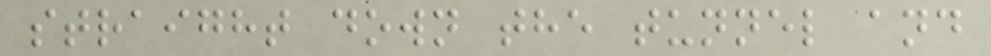straight down the tunnel and
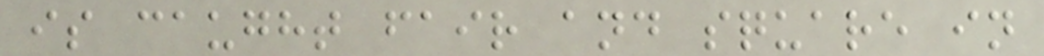is caught fair and square in
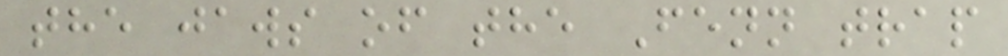the jaws of the Fenn trap
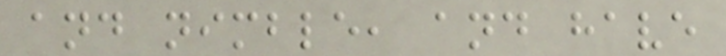and nimble, and have
